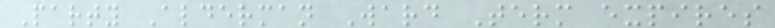Party Alderman Ward Term expires
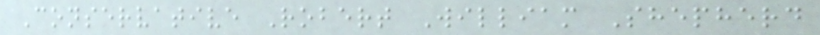Conservative Robert William Shepherd
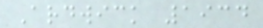Ardwick 1934
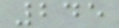245
